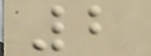2
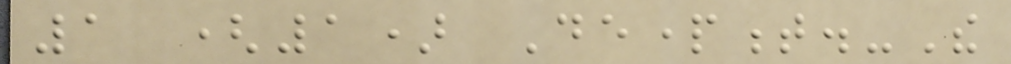1 (1) Department.-The
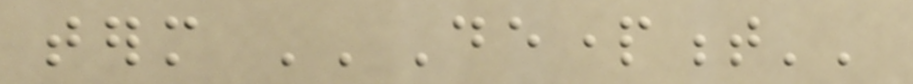term ''Department''
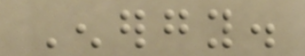Energy.
